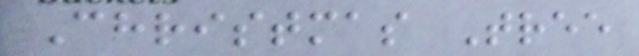Christmas Tree
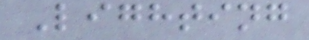Lighting
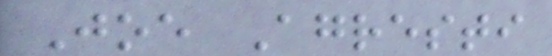Joe Agresti
